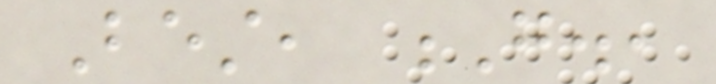Best, G.,
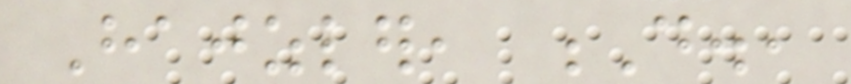Hajzler, D.,
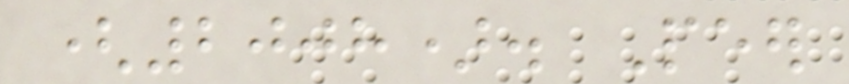(2008). Peer
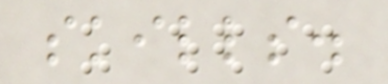skills.
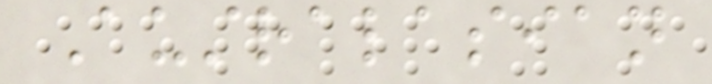Australasian
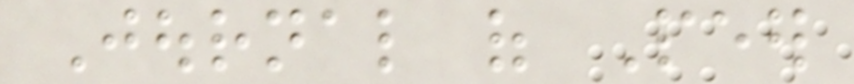Journal of Peer
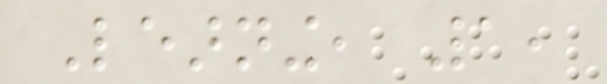Learning, 1,
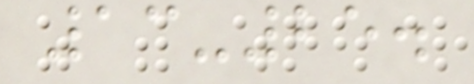13-25.
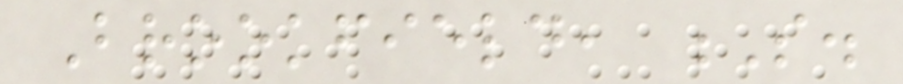Brookfield, S.
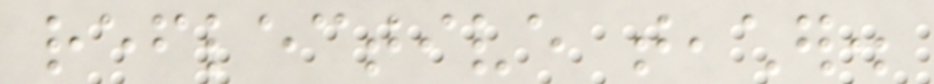reflective teacher.
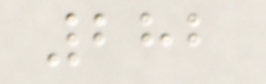282
